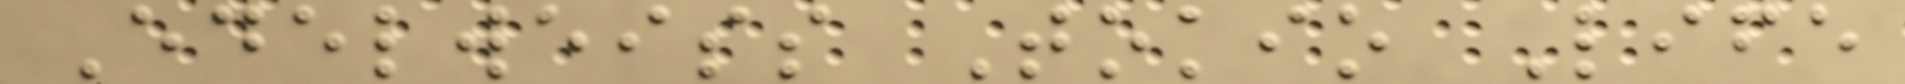Edelweiss Tokio Life
